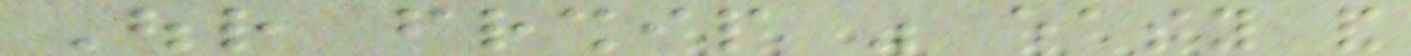Our friendship was easy and
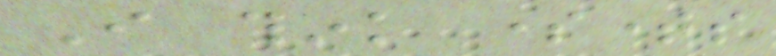I think sometimes
